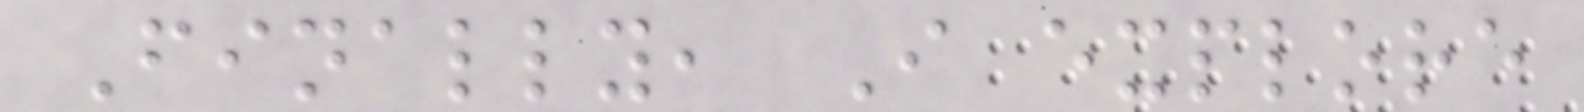Finally, I explore
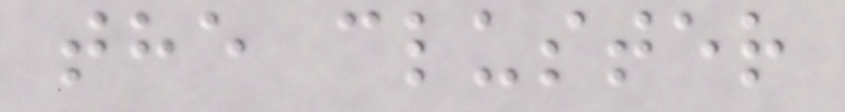the cluster
